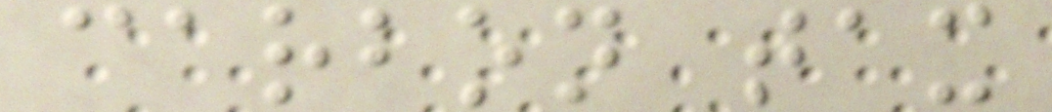carbon tax
